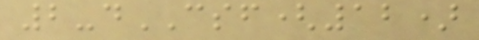2-dCSF(12)
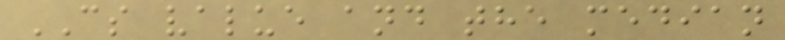CS value and the median
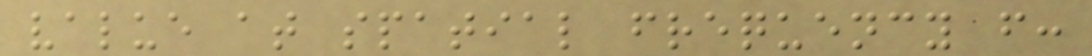value at spatial frequency f:
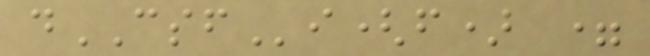dCSFi(f) =
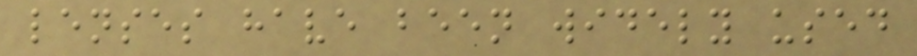lenses have been widely used
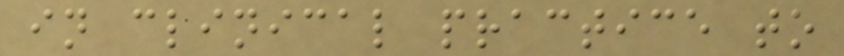in clinical practice to
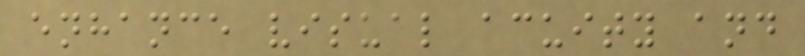enhance visual acuity and
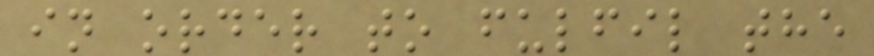in order to fulfil the
